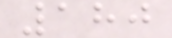180
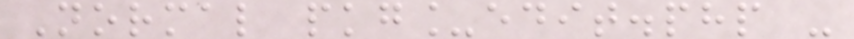Normal pkg_edit.php -
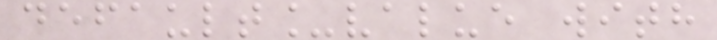default_value with
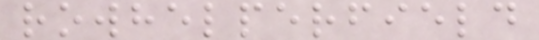rowhelperfield
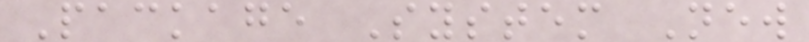Package System New
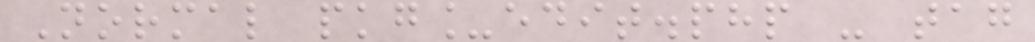Normal pkg_edit.php - tag
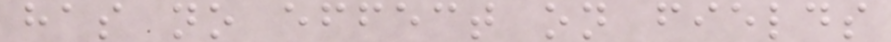has no effect on fields
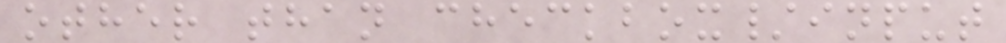other than checkbox/input
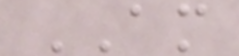AM
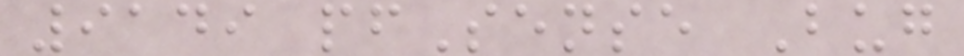9149 pfSense Bug
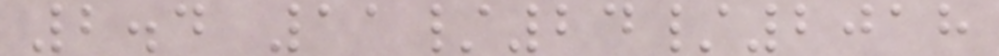2.4 11/24/2018
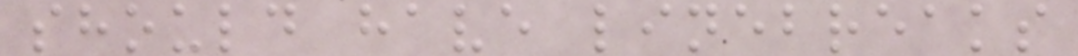should have linebreaks
